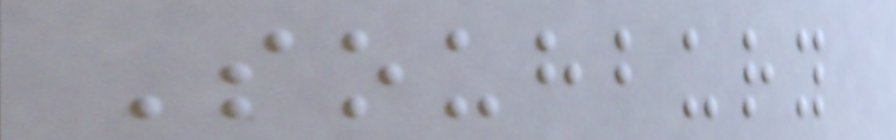Souhbury
